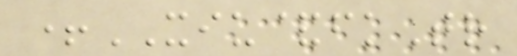+XIU&fkTr
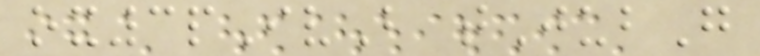ox3pIvB tJubG
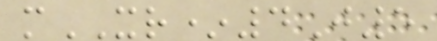mXR*4J5
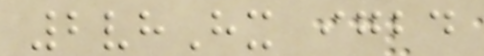2vhHx igbd
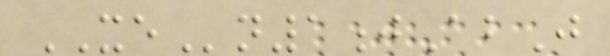XEn1jAbJ
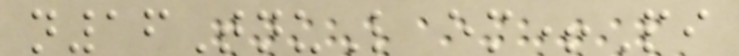n16TnuL em+Pi
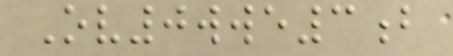Ov0wwe3b
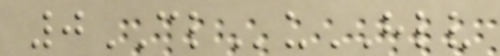0CLuHLV
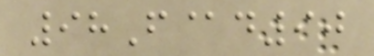98F@d90
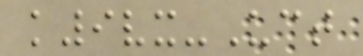k9vx-Uct
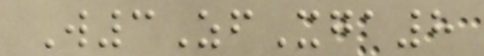W3ZfXga8
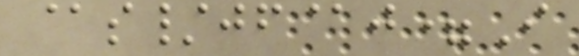@s/jf@j=I
